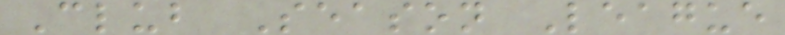Club Season League
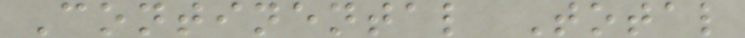Continental Total
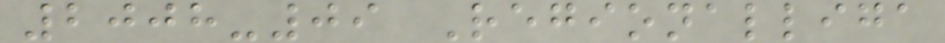2008-09 Regionalliga
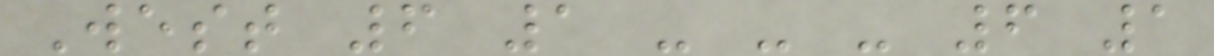West 6 1 - - - 6 1
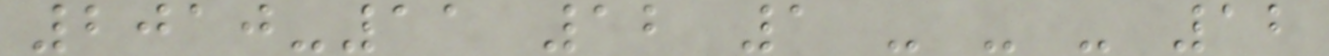2010-11 12 1 - - - 12
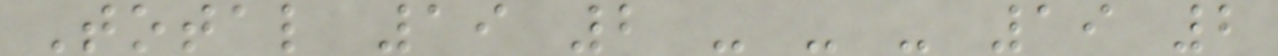Total 19 2 - - - 19 2
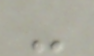-
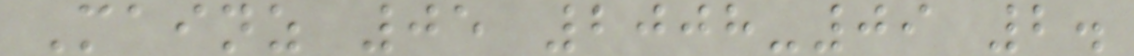Mainz 05 2008-09 2.
